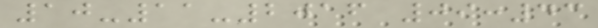10-11-2016 09:43
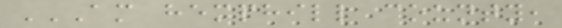AM HEMPHILL COUNTY,
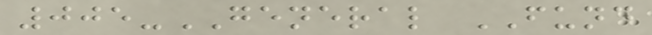005-GENERAL FUND
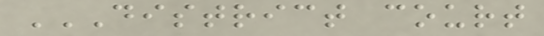DISTRICT COURT
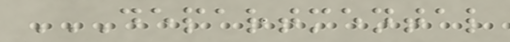DEPARTMENTAL
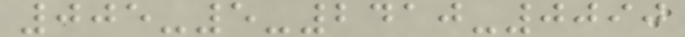005-5-2410-0090
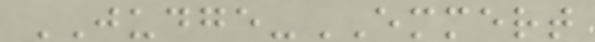JUDGE-EMMERT
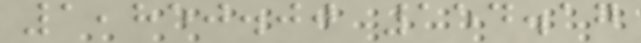1,850.00 154.17
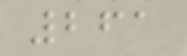261
